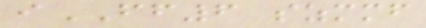iFF6 szmmf
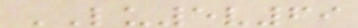LU5v69
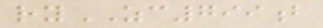ryZC799b
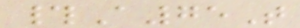#A75T
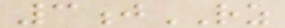3jRZ
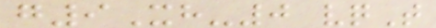g9Xh-0 vqT
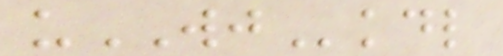uWJkdl
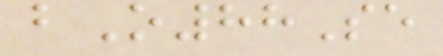bO88Se
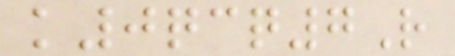k0qcq7R
